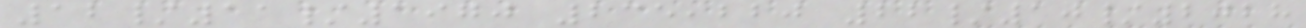12/11/1970 235,220 22/10/2028
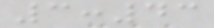3:43
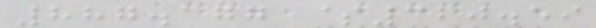887.177 $320.59
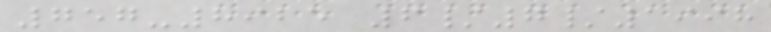757-8925 6/7/1998
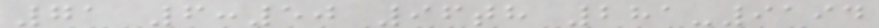71 6:50 96th 281-9194
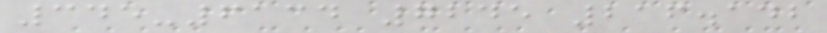345-6134 7245 216.142
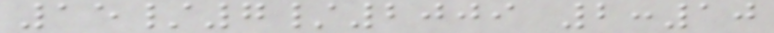15/7/2009 2:10
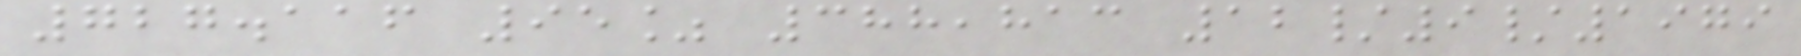727.116 95% 388,813 12/9/1979
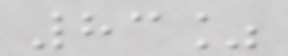83%
